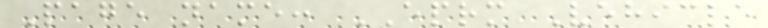Page name: EPRM Vehicle
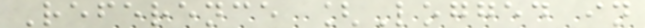Reference [Logged in
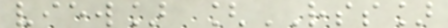view] [RSS]
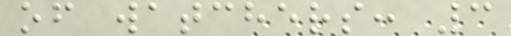of watchers: 3
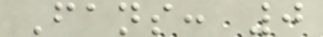Fans: 0
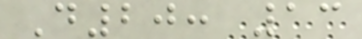D20: 13
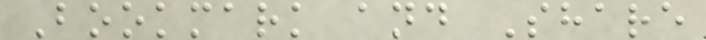Bookmark and Share
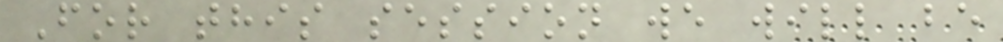For this session we will be
